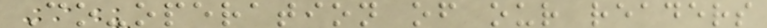Co-operation of our readers
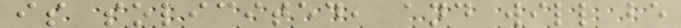is solicited, and will be
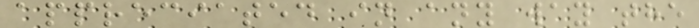appreciated in any way the
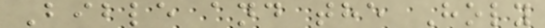Bible and the Holy
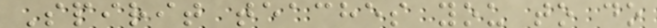Spirit teaches you to do
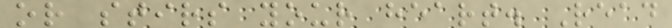or stirs your heart. Read
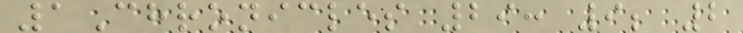1Chronicles 29: 9; 2
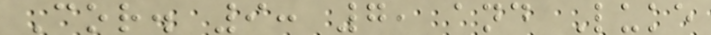Cor. 9: 7, and Luke
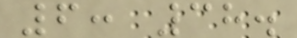6: 38.
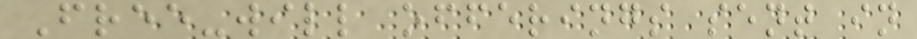Free-will offerings sent in
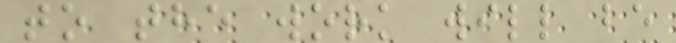to the work will be
